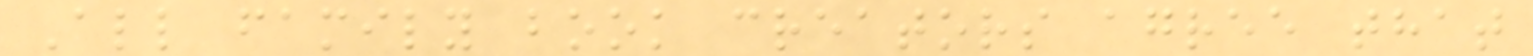All family book creators agree that
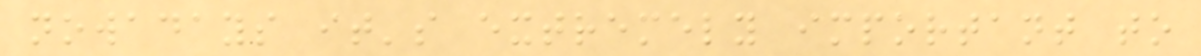nowadays it's extremely important to
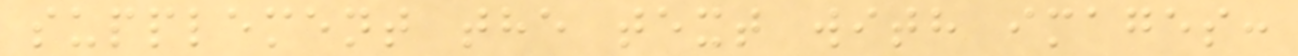supplement the text with images:
